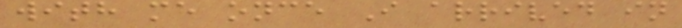with me once I arrived in
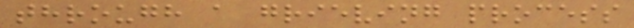through a grieving process
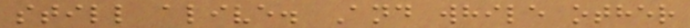still alive. And while other
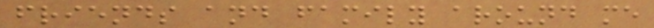friends and family around me
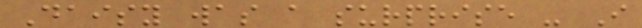Daisy was a surprise - I
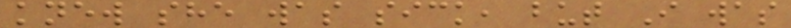knew she was sick, but I was
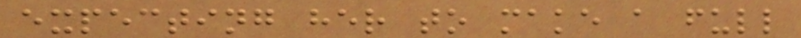expecting her to make a full
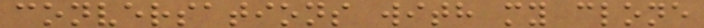conversations with my clone
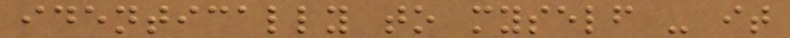identically to myself - it
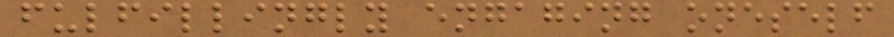fulfillingly engaging oneself
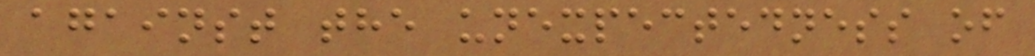against the unexpectedness of
